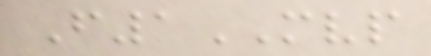F1MVP
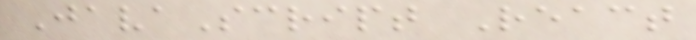JavaScript React
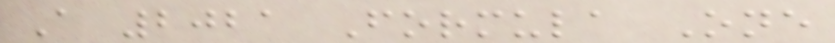A 2021 Formula One
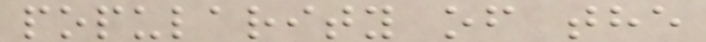popularity of the
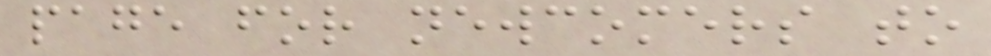page for newcomers to
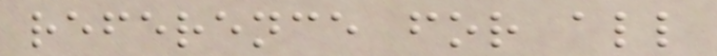reference for all
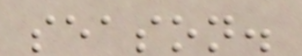season.
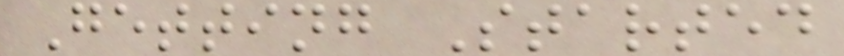Getting Started
